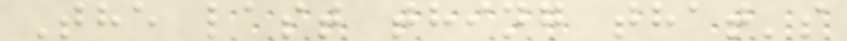The last thing that's
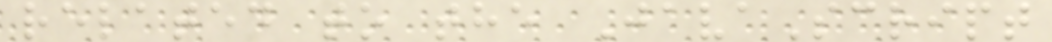related to the JavaScript
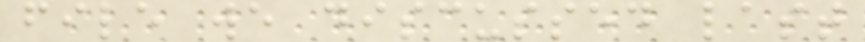file we discussed last
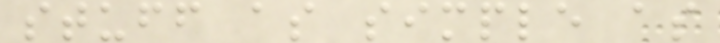stuff as simple as
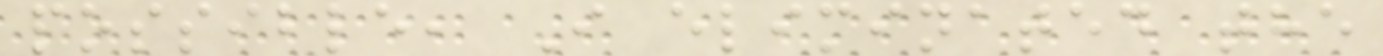possible, I eliminated the
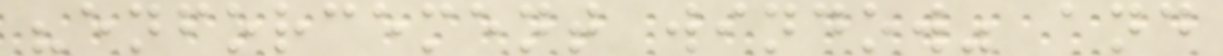"enforcement window" and
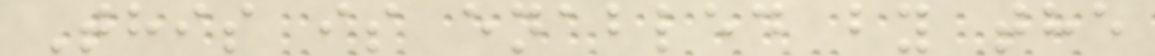This is enabled by the
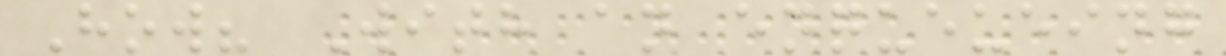How? With an enqueueing
